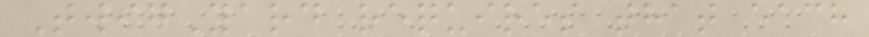TwigYard requires that each
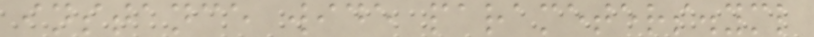instance wide parameters.yml
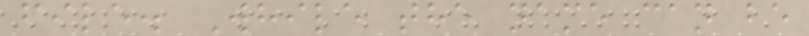file. While the name can be
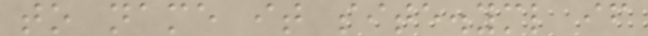to name it site.yml if
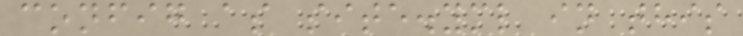config as site.yml in this
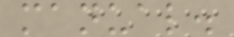manual.
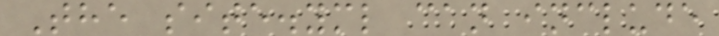The site.yml can include
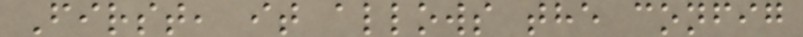First, it allows the config
